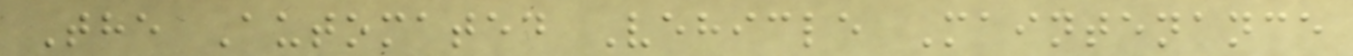The Automated Vehicle Maintenance
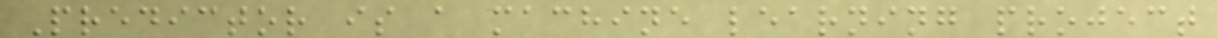Predictor is a machine learning project
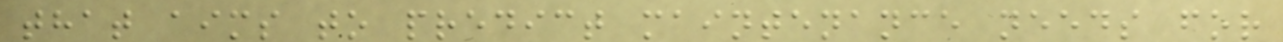that aims to predict maintenance needs for
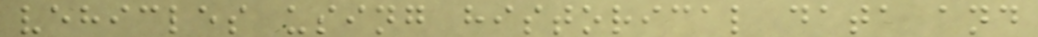vehicles using historical data and
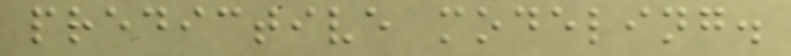predictive modeling.
